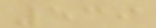539
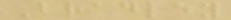Bradley
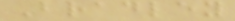Bradley
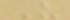U
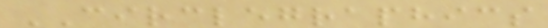CIRCLEGRAPHICS
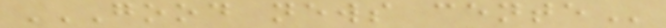GOOD NEWS CENTE
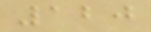120
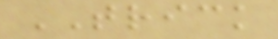TRICK
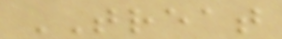TREAT
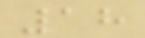18
